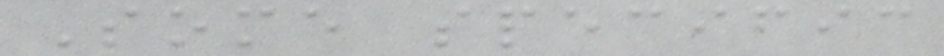Some specific
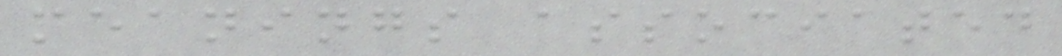meanings associated
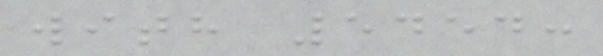with 5454:
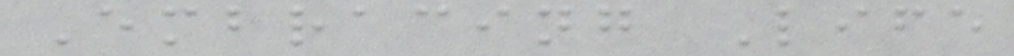Embracing Life
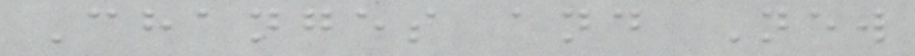Changes and New
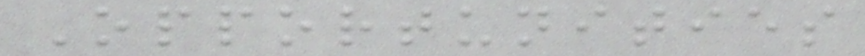Opportunities
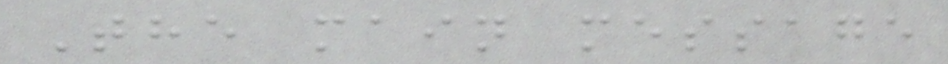The main message
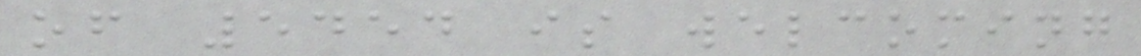of 5454 is welcoming
